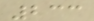233
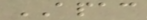APAC
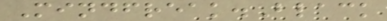Mindfreak.Black
